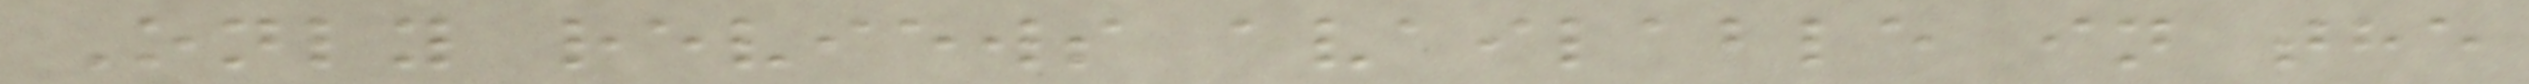Only reviews available in the
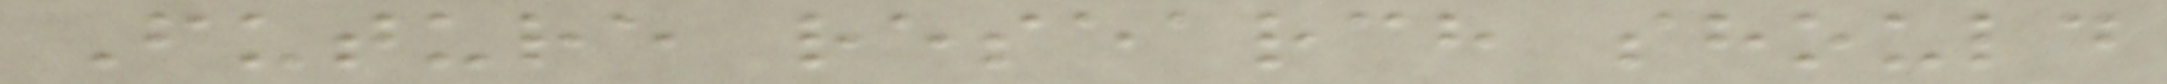Future research should
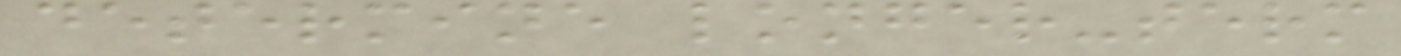determine longer-term
